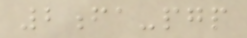2fa-pgp
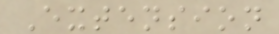Extension
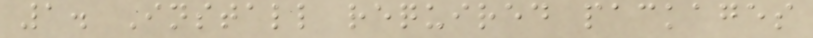1. Install required packages
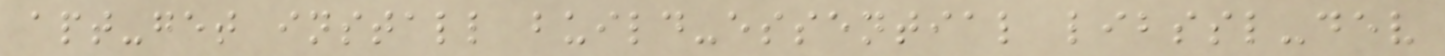apt-get install build-essential libssl-dev
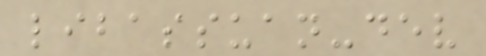libassuan-dev
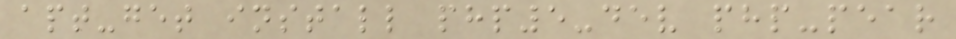apt-get install php5-dev php-pear
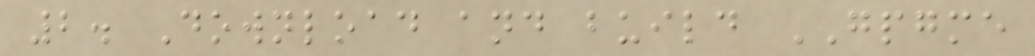2. Download and build GPGME
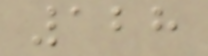128
